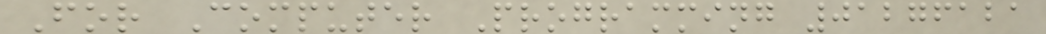For Computer Programming 01276121
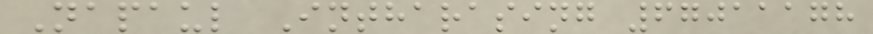Napaul Intharasing 67011178
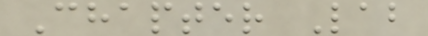Chapter Lab
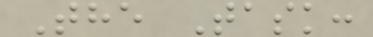The Task:
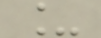_
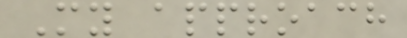My approach
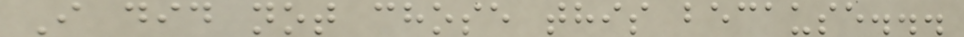I did not chose this because...
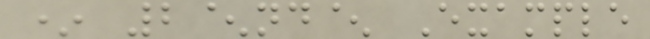* 2^nd^ Example
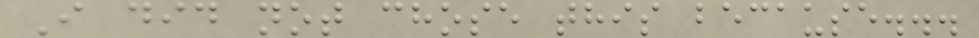I did not chose this because...
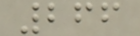266
